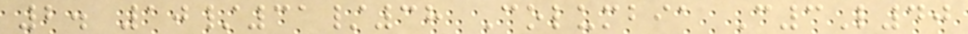2. 10/31/38 Columbia C3L40
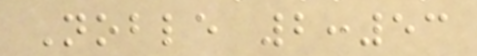Noble 2:53
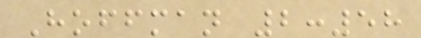Hoffman 2:58
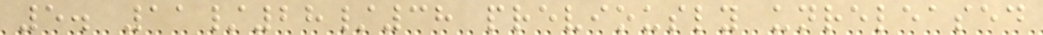5. 11/28/38 previously unreleased
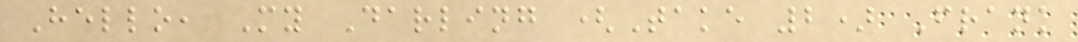Hello, My Darling (Take 2) Frank
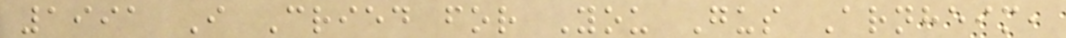1991 I Cried for You Gus Arnheim,
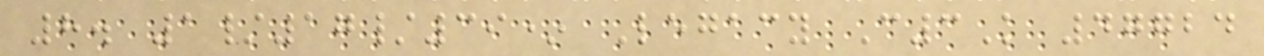8. 1/17/39* Legacy C3K 47724
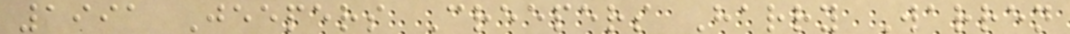1991 Jeepers Creepers Harry Warren
